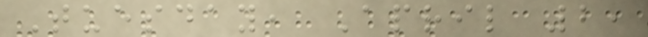Tuesday, April 2,
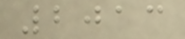2013
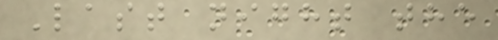Last night the
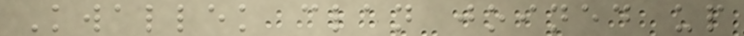Kwallek clan joined up
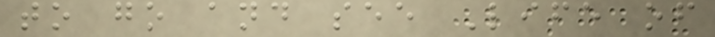to go and see Life of
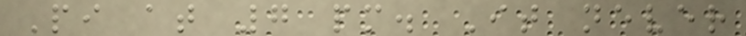Pi at 7 pm. It never
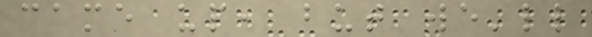came up, but we'll
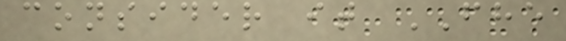consider it FHE
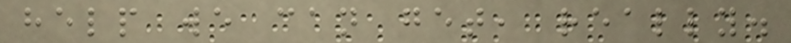help we can get, really.
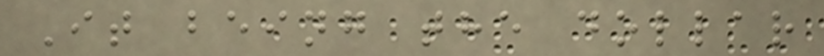It being the dollar
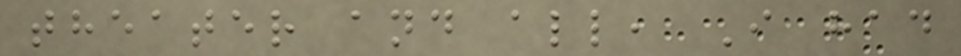theater and all, I had
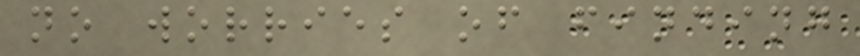no worries of finding
